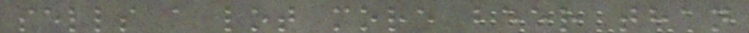sells a lot more beer than
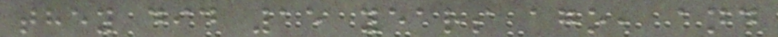they did 15 years ago, and
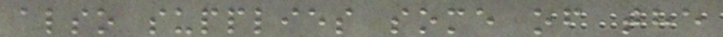also supplies some of the
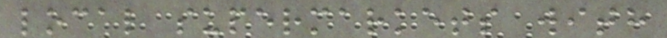local supermarkets with
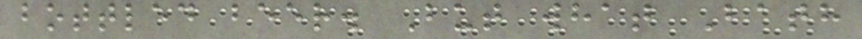bottled beer. But what Bath
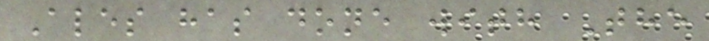Ales has done with The
